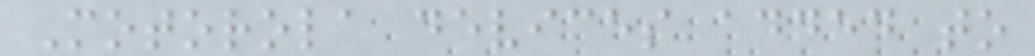Motorola devices added to
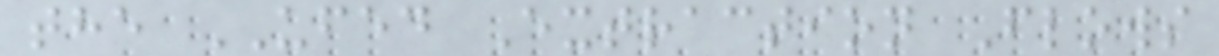the UFED Extraction Flows
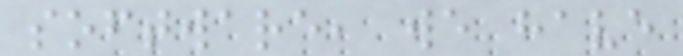software, we have
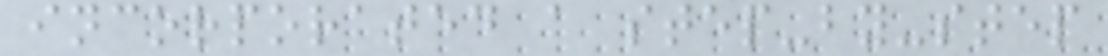incorporated a step-by-step
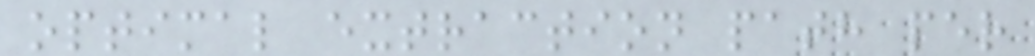optimal extraction path per
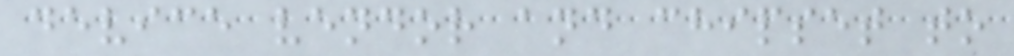device vendor and chipset to
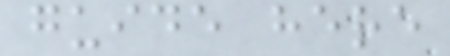guide here
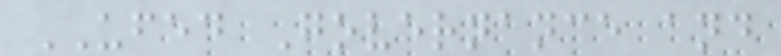UFED Governance and
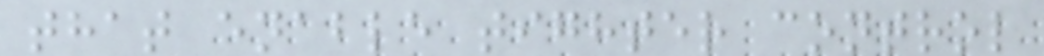that enable tighter control
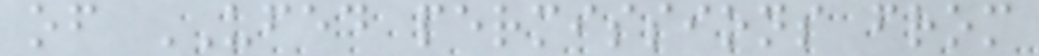of UFED permissions from
